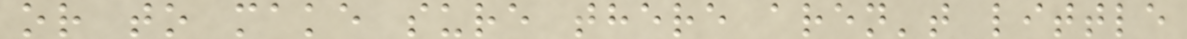or to make sure there aren't little
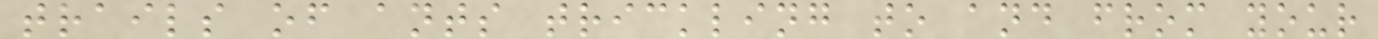trails of ants trickling to and from your
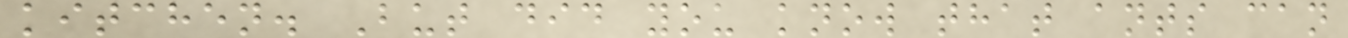kitchen. But did you know that ants can
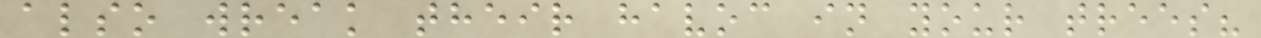also wreak their havoc in your trees?
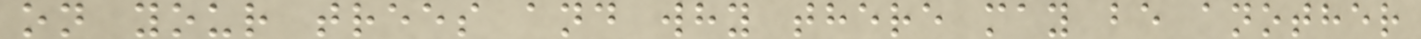on your trees and why there may be another
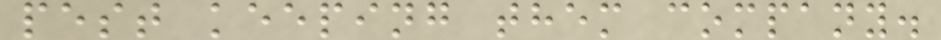pest keeping them company.
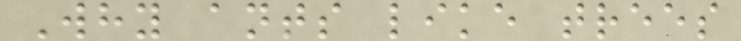Why ants like trees
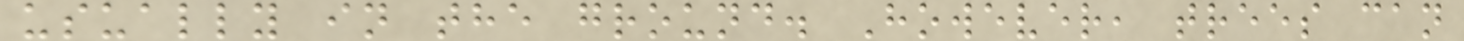usually in the ground. However, trees can
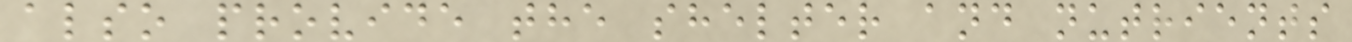also provide the shelter and nutrients
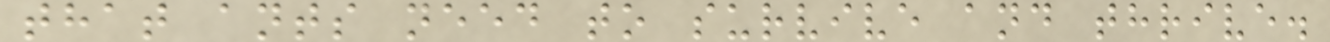that ants need to survive and thrive.
